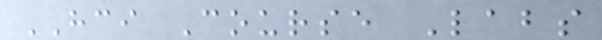HCI Course Labs
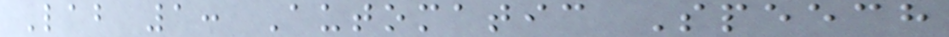Lab 1: Automatic Speech
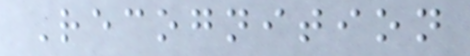Recognition
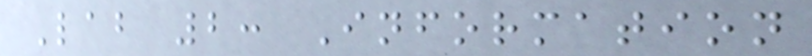Lab 2: Information
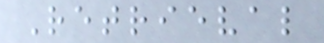Retrieval
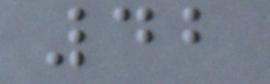42
